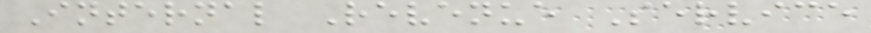Internal Revenue Service
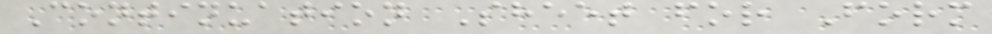Continuation Sheet for Form
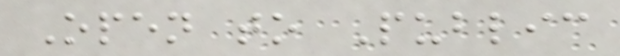Open to Public
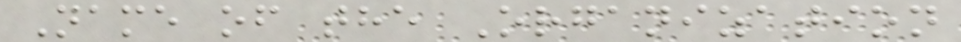Name of the Organization
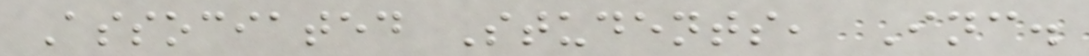Associated Students, Inc.
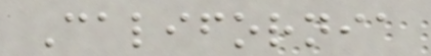California
